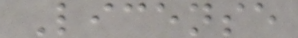License
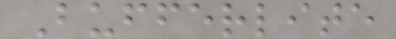Bufferlite
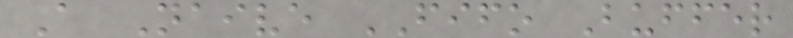A Naive FIFO Buffer
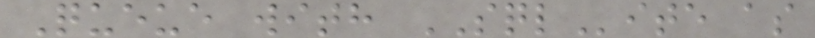Queue with SQLite as
